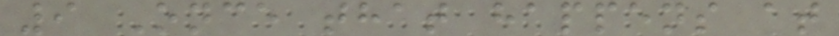9 Once that happens at
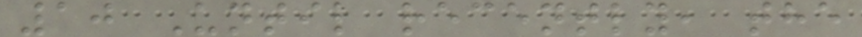10 Until recently, the
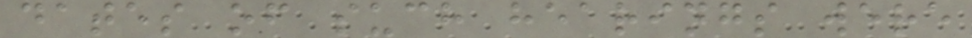dates of such hearings were
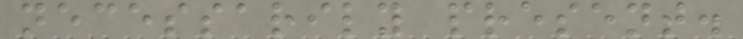necessarily present.
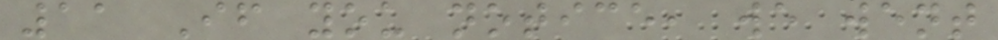11 If you notice, we went
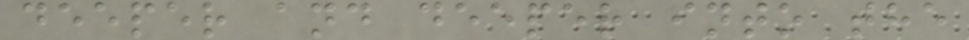deeper and deeper into the
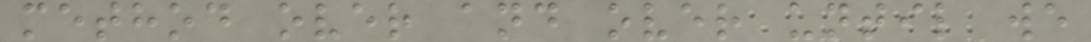method over and over until we
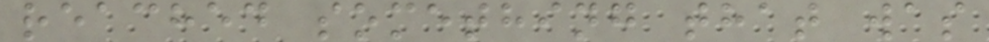reached something that was
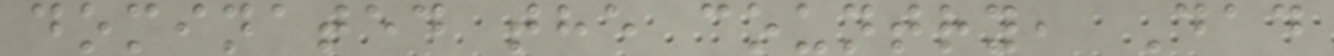dominated the country, Dad
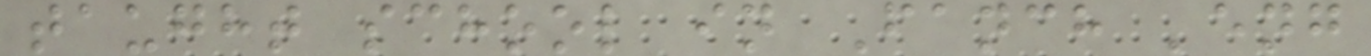taught school in Fanch 'eng
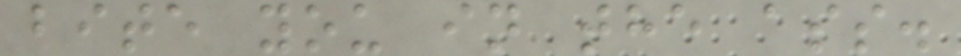bite you in the ass.
